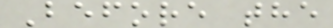Before the
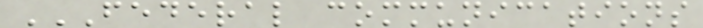FEDERAL COMMUNICATIONS
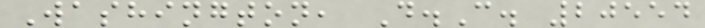Washington, D.C. 20554
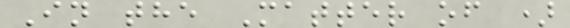In the Matter of )
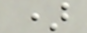)
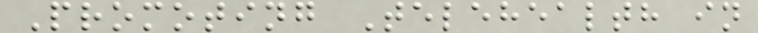Promoting Telehealth in
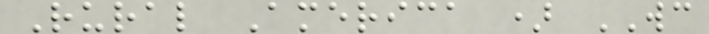Rural America ) WC
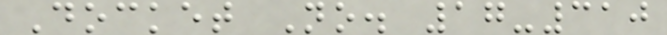Docket No. 17-310
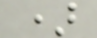)
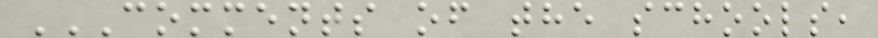COMMENTS OF THE SCHOOLS,
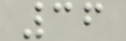36
